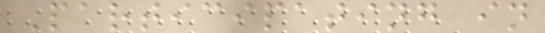Participating in
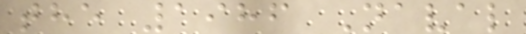the 1986 Naval
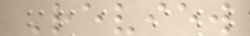Review
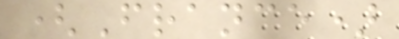(France)
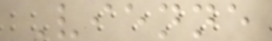Vienne
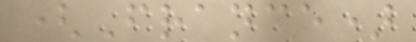(France)
